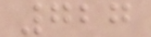727
